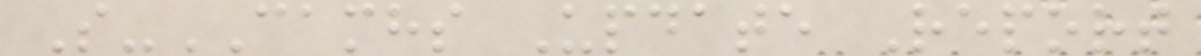S-CAMHS Update Report
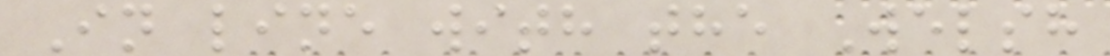In line with the Welsh
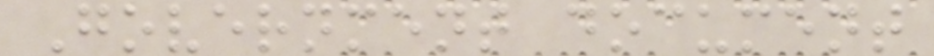Government document
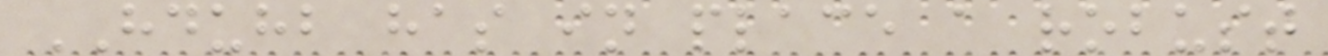HDUHB has in place a robust
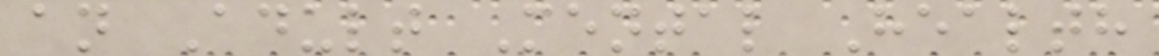an Adult Mental Health
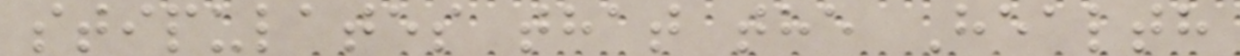stipulates that the Health
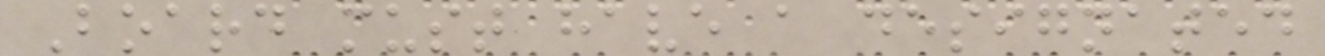Board must have a designated
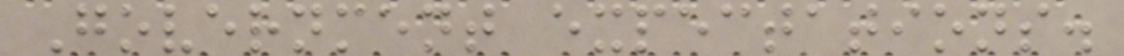Government expectations.
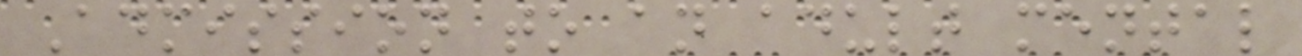Admission to an adult mental
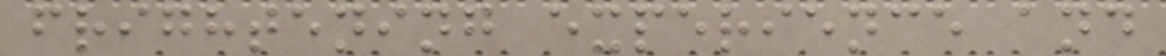frightening experience and
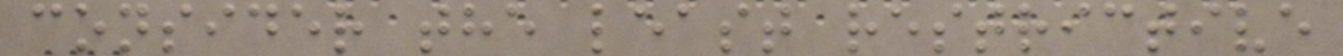consider the least restrictive
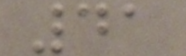41
